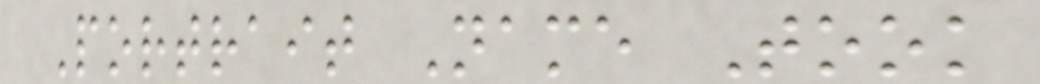Portrait Name Took
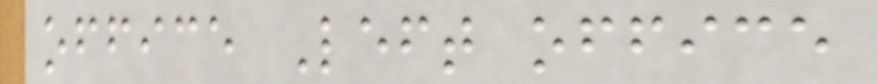office Left office
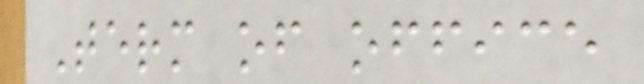Term of office
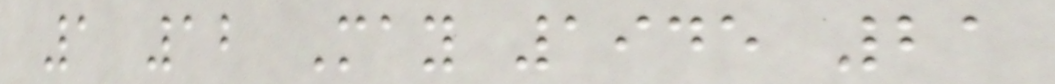1 12 May 1945 21
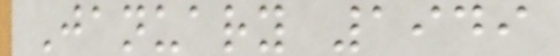January 1949
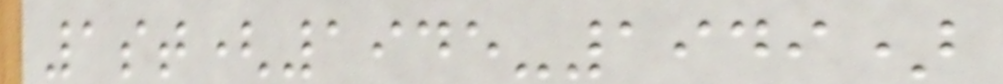1st(1945-1949)
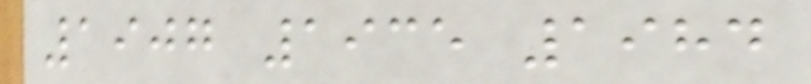1907 1935 1984
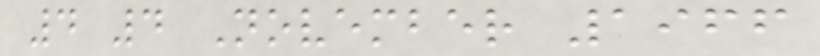4 4 November 1966
